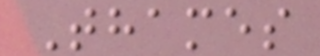Thames
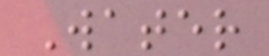Water
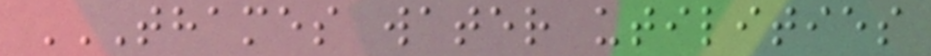THAMES WATER UTILITIES
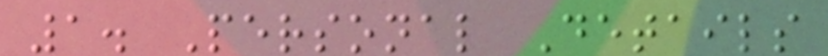1. Personal Details
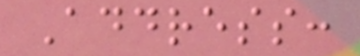Address:
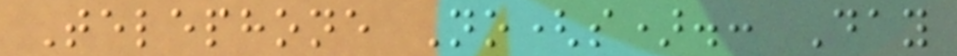Telephone No(s).: Day
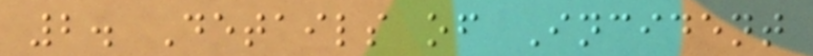2. Details of Incident
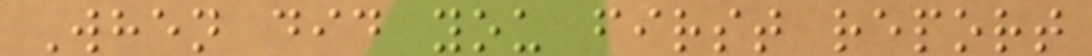When did you first report
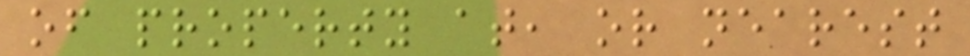of property at, or nearest
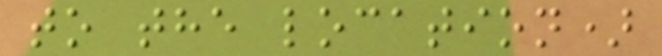to the location)
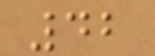42
